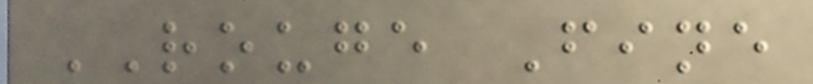ROUGE Fine
